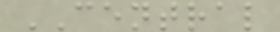CENTRAL
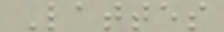Lattes
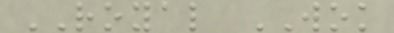ROYAL WOK
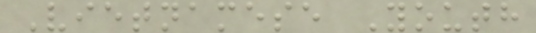Vietnamese Youth
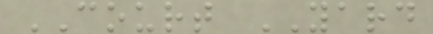COURT YARD
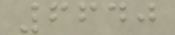6640
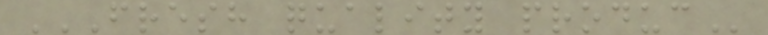FRESH QUALITY PRODUC
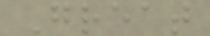Great
